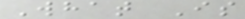What Is
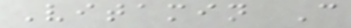Vitamin C
